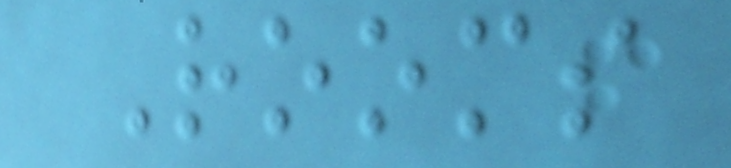Rooms
